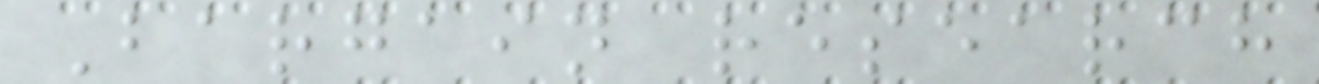Bargain research
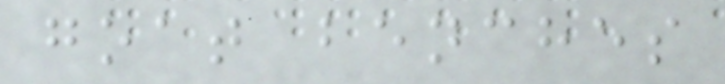goat benches
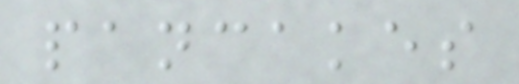pancakes
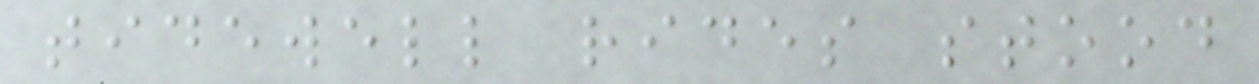tidewell rides stood
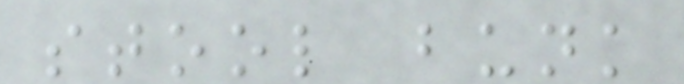stool bunk
